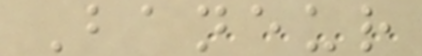Baneur
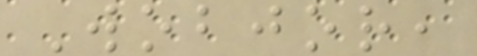Wobjor,
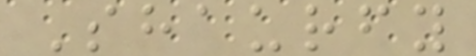Shaurfy
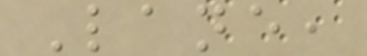Lane,
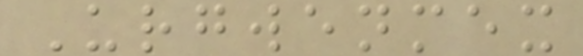Urgwenmex
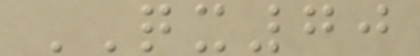QX70
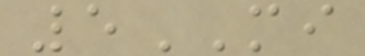5MI
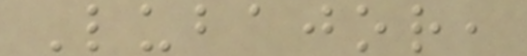Lubajor,
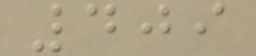409
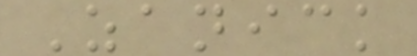Zanick
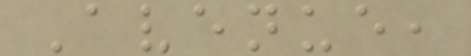Avenue,
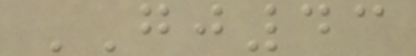GJ43
